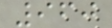960
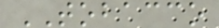TOBACCO
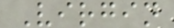Virgin
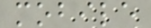mobile
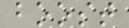boost
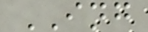ING
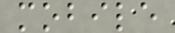mobile
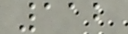112
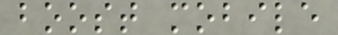boost mobile
